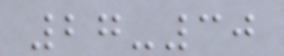27-30
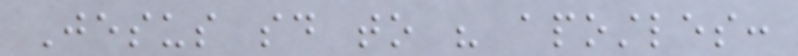Jesus said to his apostles:
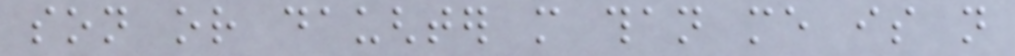son or daughter more than me is not
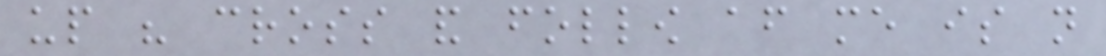up his cross and follow after me is not
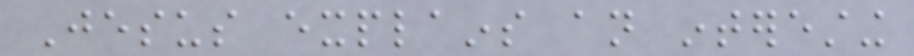Jesus explains an interesting
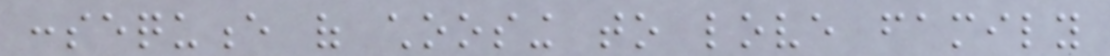consequence of choosing to love family
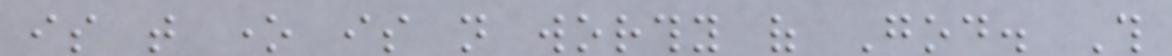is that one is not worthy of God. This
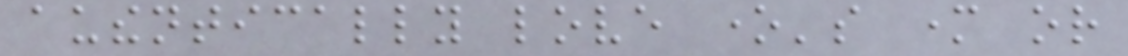authentically love one's mother or
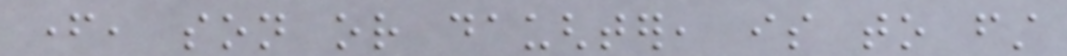father, son or daughter, is to first
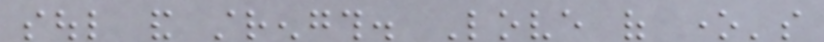soul and strength. Love of one's
